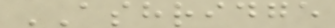ASHRIDGE
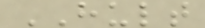HULT
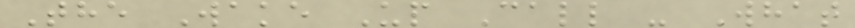The Wake Up Call - What
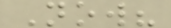Now?
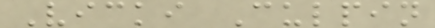Vicki Culpin
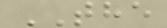THE
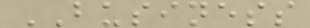BUSINESS
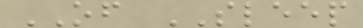OF SLEEP
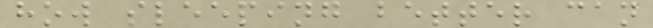how sleeping better can
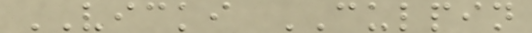VICKI CULPIN
